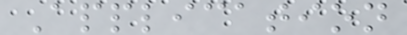Application
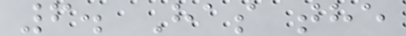6. Has the
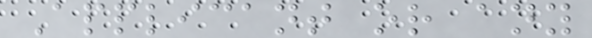Applicant or any
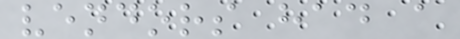vendors had a
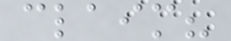claim?
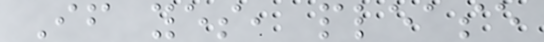If yes, please
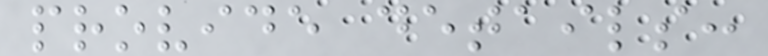provide details:
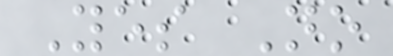Yes No
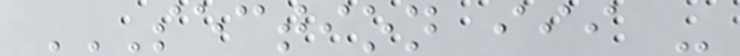SECTION III -
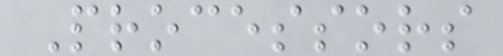Processors
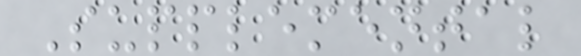Supplemental
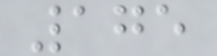175
